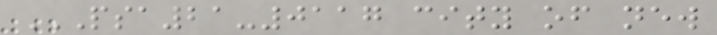PSA21-0117 CITY OF NEW
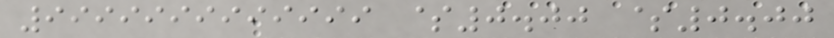9999999999999 $0.00 $0.00
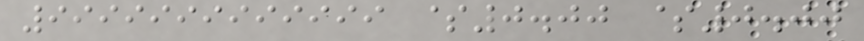9999999999999 $0.00 $0.00
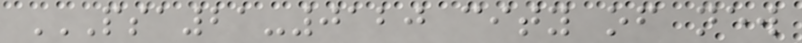PSA21-0120 CITY OF NEW
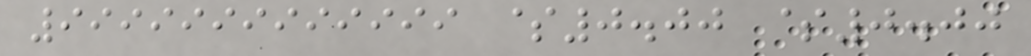9999999999999 $0.00 $0.00
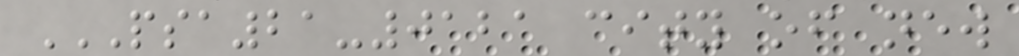PSA21-0121 CITY OF NEW
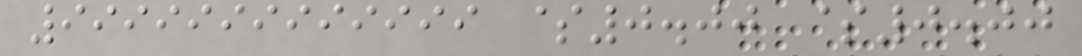9999999999999 $0.00 $0.00
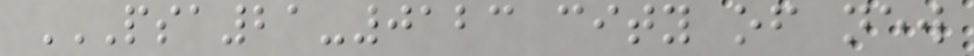PSA21-0123 CITY OF NEW
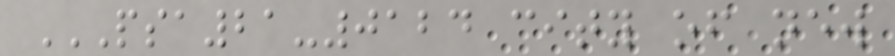PSA21-0124 CITY OF NEW
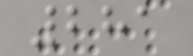281
